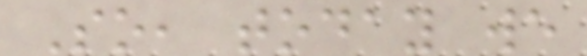So, today we
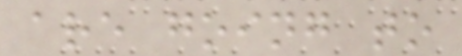are going to
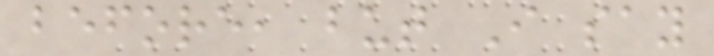before, but I say
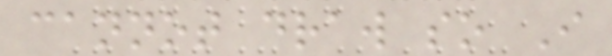cannot draw so I
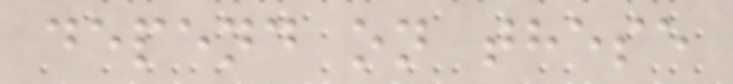depend on these
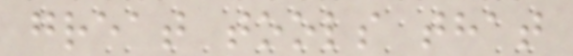great tools that
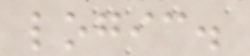logic.
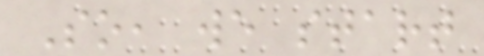So, we start
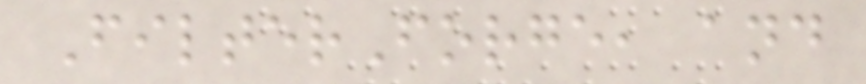FilterForge, and
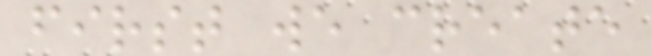first we create
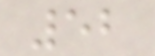52
